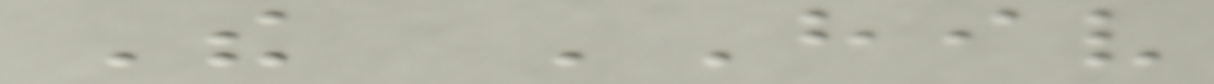The HIV
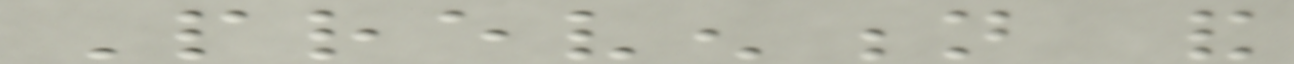Prevention and
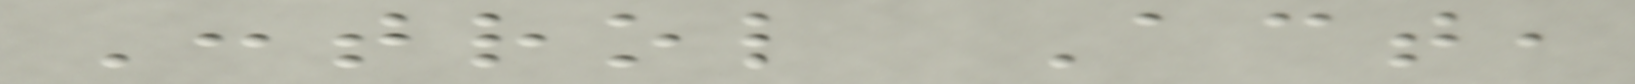Control Act,
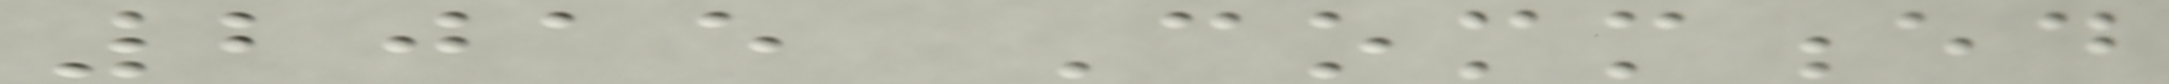2015 Commenced
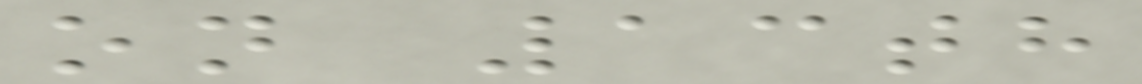on 13th
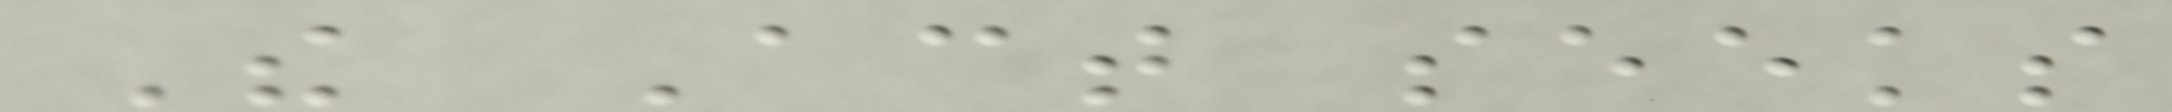The Act seeks
